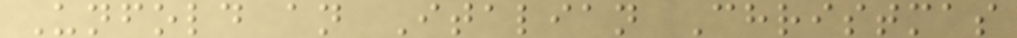Unfold an Italian Christmas
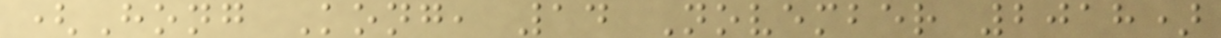(Hong Kong, 14 November 2018)
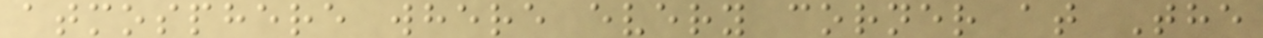atmosphere where every corner at The
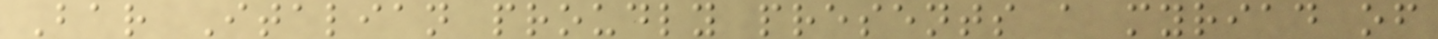Bar Italian proudly presents a myriad of
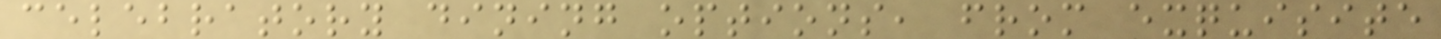celebratory dining options, from exquisite
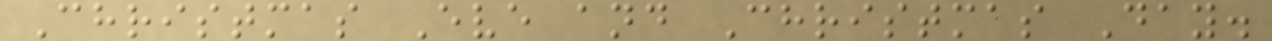Christmas Eve and Christmas Day.
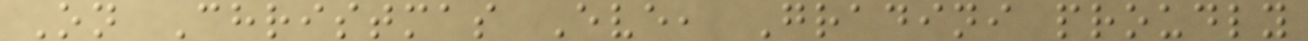On Christmas Eve, Gradini proudly
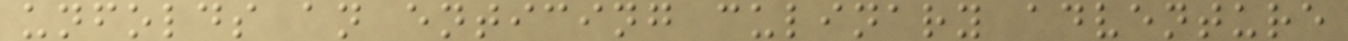unfolds an enticing culinary adventure
